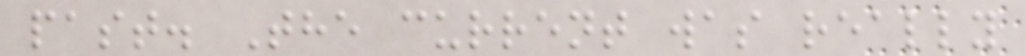past. The current was really
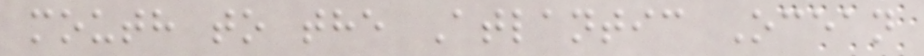mouth to the Atlantic Ocean
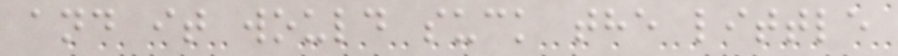and it would suck the little
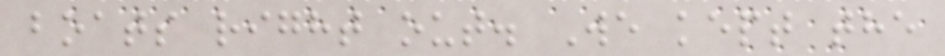boats right out. We kept the
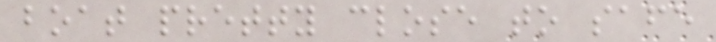boat pretty close to safe
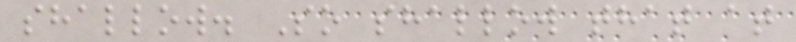shallow. So shallow that at
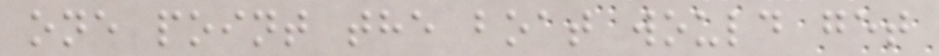one point the boat would get
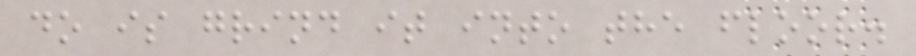do is grind it into the floor.
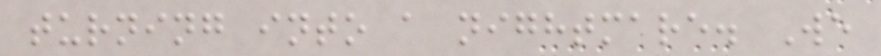turning into a nightmare. We
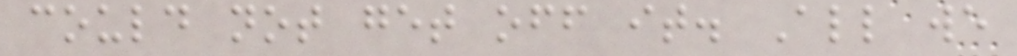could not get off it. All we
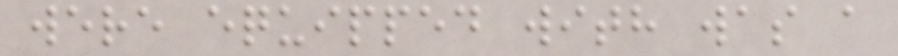were equipped with was a
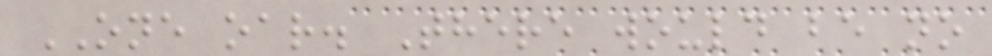ONE oar. There would be no
